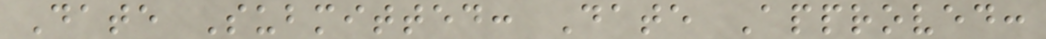Date Submitted: Date Approved:
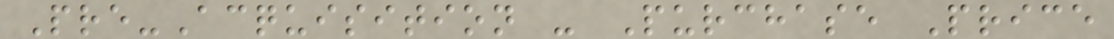Pre-Acquisition - Purchase Price
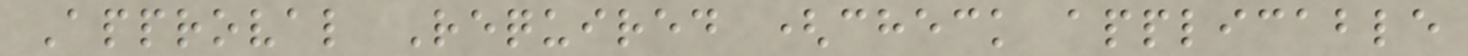Approval Required (check applicable
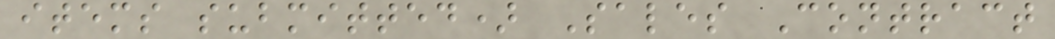items submitted) Sales Contract
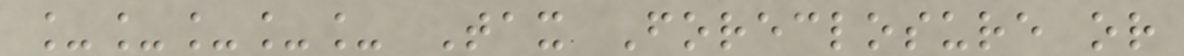_____ Tax Foreclosure or
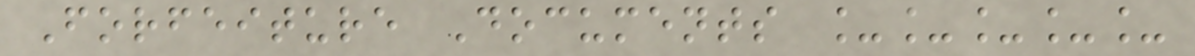Forfeiture Documents _____
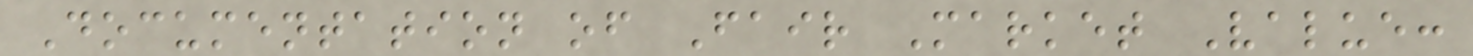Documentation of Fair Market Value:
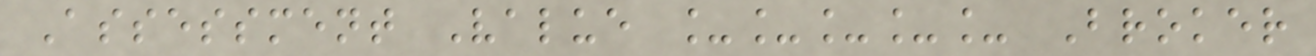Assessment Value _____ Broker
